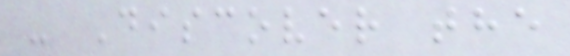- Discover the
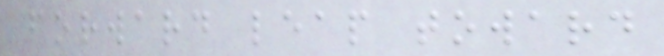forward leap toward
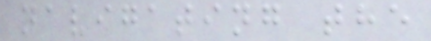navigating the
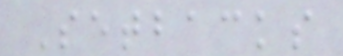Setbacks
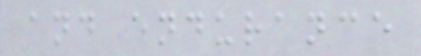and endurance
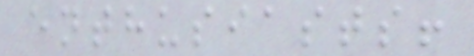enthusiasts!
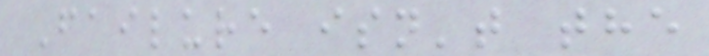Failure isn't the
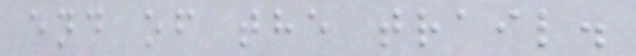end of the trail.
